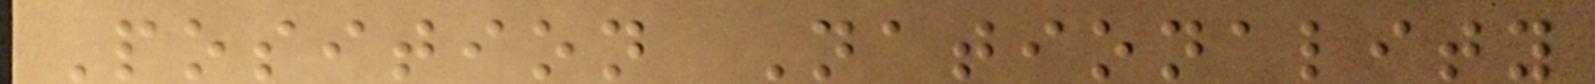Position Nationality
